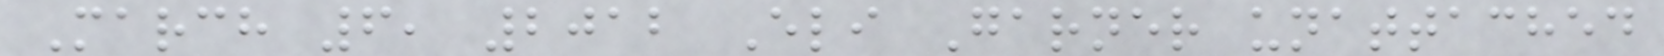March 6, 2012 Eli Garner unattached
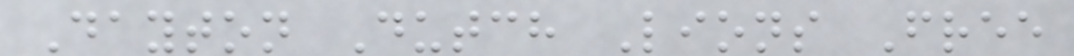Dayton Dutch Lions Free
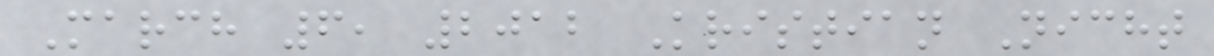March 6, 2012 Kristian Nicht
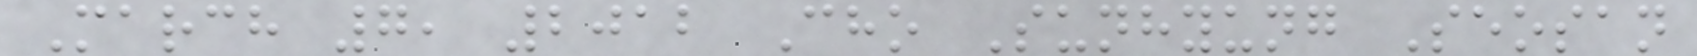March 7, 2012 Cho Sunhyung Seosan
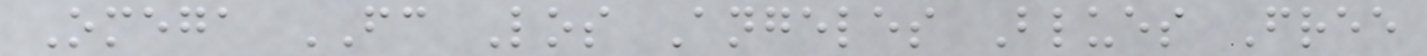Omega FC Los Angeles Blues Free
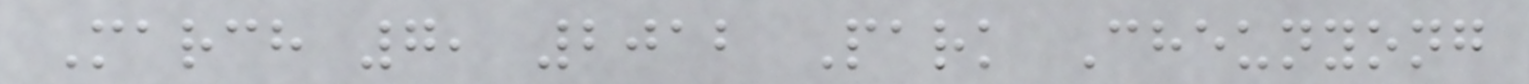March 7, 2012 Park Cheunyong
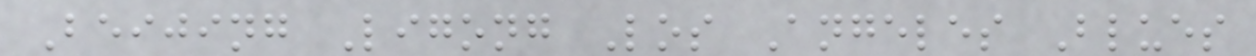Beijing Ligong Los Angeles Blues
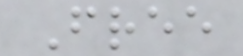Free
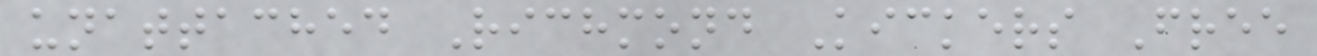unattached Richmond Kickers Free
